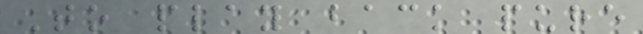To play back pure
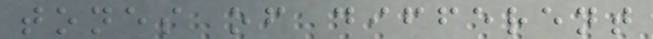tones of different
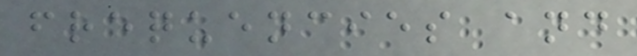frequencies and
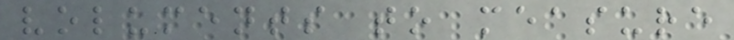voluments to measure
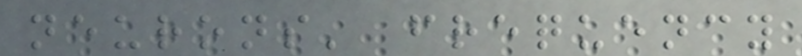neurons' frequency
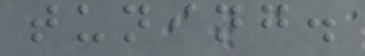tuning.
